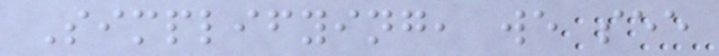Simplifying, we see
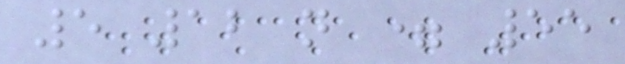5 12 n = 55
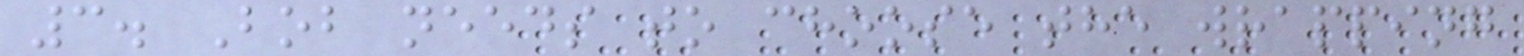3. Bob needs to choose the wrapping
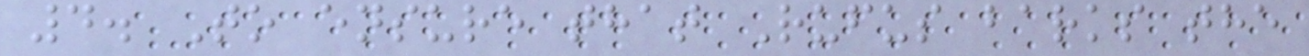4. To ensure that Rufus barks the
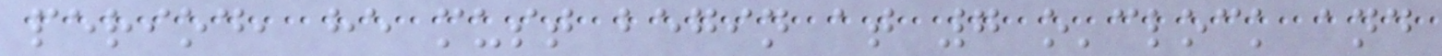period, he must begin at 7 o'clock and
